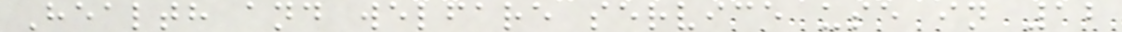Health and welfare service use in 12
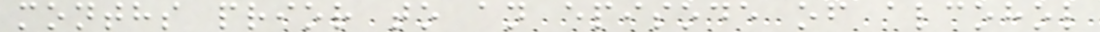months prior to an episode of alcohol
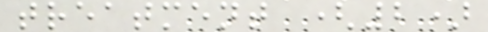treatment (2)
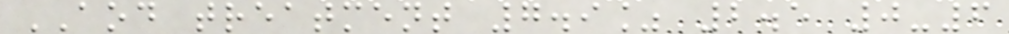AOD treatment 7.9% 2.5 0-6
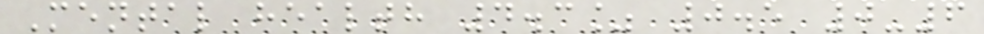Mental health 4.3% 0.5 0-6
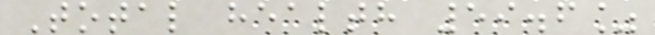Total health 59.6%
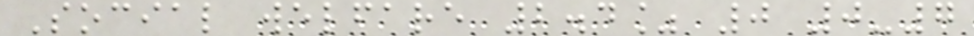Social welfare 2.4% 0 0-7
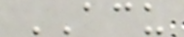ACU
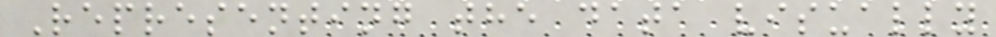Representing the data visually
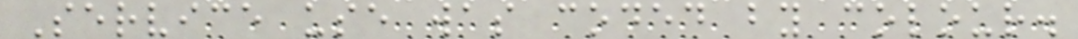Service use was coded by colour.
